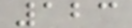123
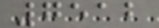7512
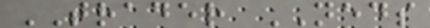TRADER NEDS
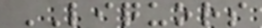LIQUORS
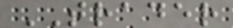TRADER
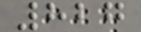827
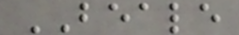BEALE
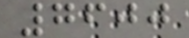7600
